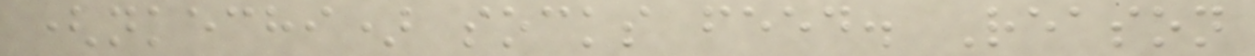(nkechi) socks feed. Reason
